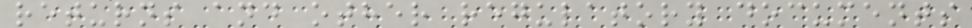returns and other regulatory documents
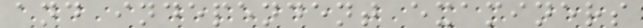and independent examiners
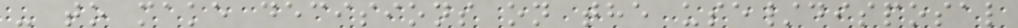- to make decisions on the use/disposal
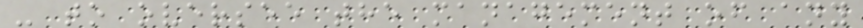- to oversee the management of any
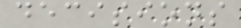decisions
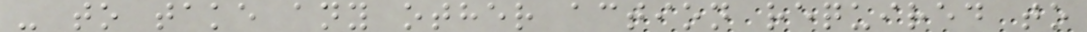- to take any other action required to
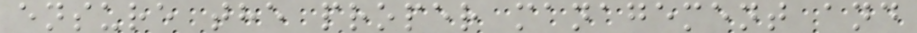ensure the proper management and
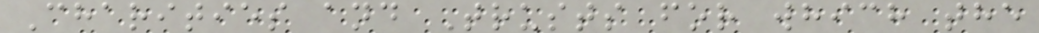Charities and Trusts for which the
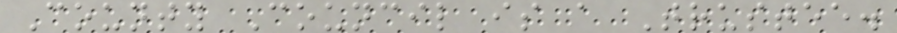County Council is a Trustee.
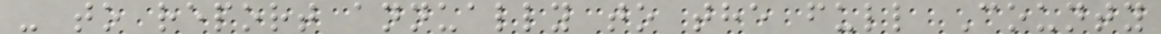- to report annually to the full County
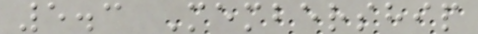5.3 Membership
